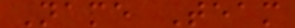Name Team
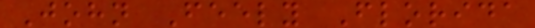John Feely Florida
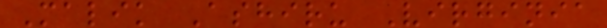Malik Ashiru Virginia
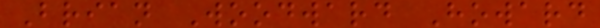Brian Woodward Howard
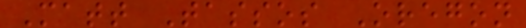Matt Tassos Oregon
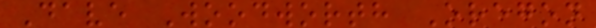Dave Woodworth Oregon
